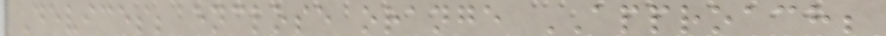Devices; enclose orange APPROACH;
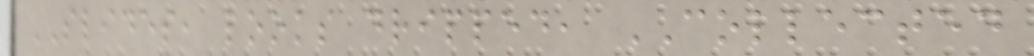SLIDES, looks dripped, COLLECTED
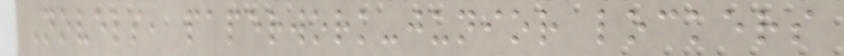Novels, paperwork-junior lockers
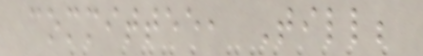committee, Till;
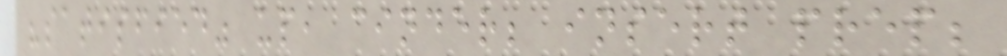"satisfied" up, cinder; insert prep;
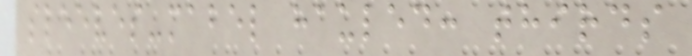sleeves-mabel hauled: thirds
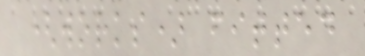(works) fitted
